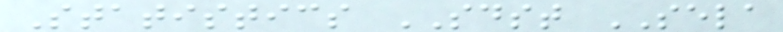Statistics SDST SELA
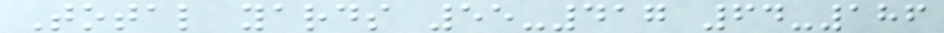Total yards 55-417 64-186
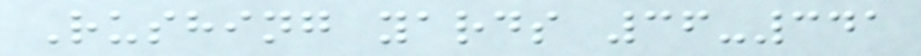Rushing yards 36-341
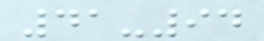41-94
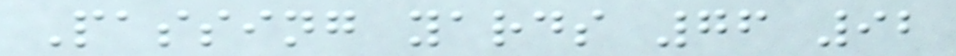Passing yards 76 92
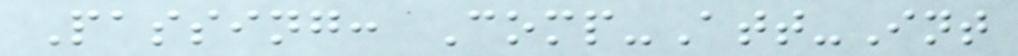Passing: Comp-Att-Int
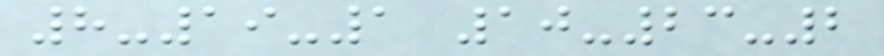8-19-1 10-23-2
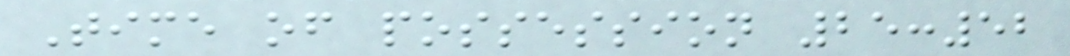Time of possession 25:52
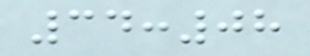34:08
